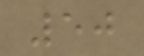50
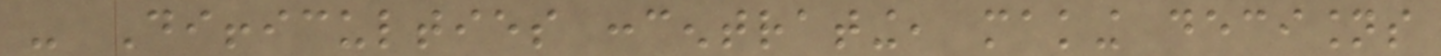- Difficulties concentrating, making decisions
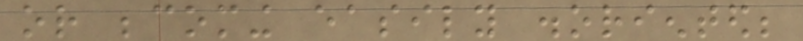or becoming easily disoriented;
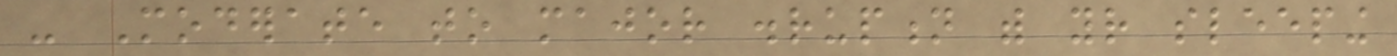- Moderate to major disruption with your sleeping
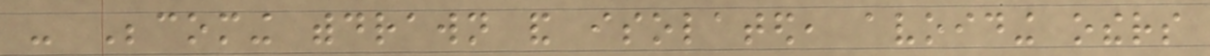- Becoming withdrawn and isolated, avoiding others
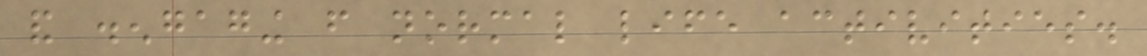and disengaging from normal life activities.
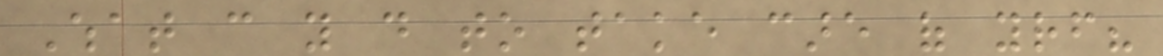What can you do to take care of yourself?
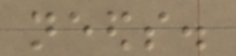needs.
